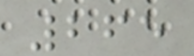265
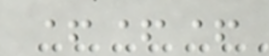+++
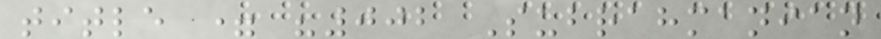title = "002 Subrahmanian
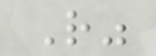R"
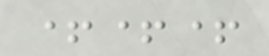+++
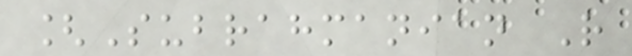[Subrahmanian R
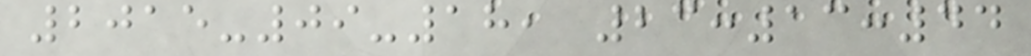2015-09-18, 23:13:44
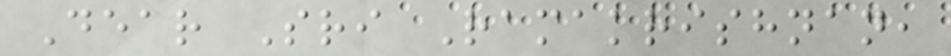Dear Sri Ramakrishnan,
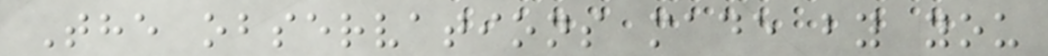The observations made by you
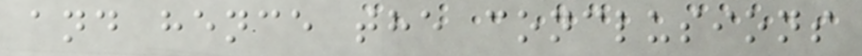and hence the conclusions
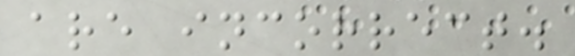are incorrect.
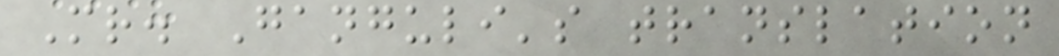Mr. Ganguli's translation
